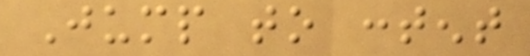Jump to content
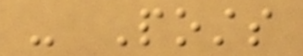- Posts
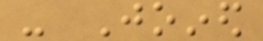- Joined
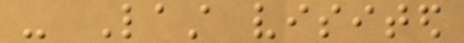- Last visited
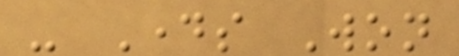- Days Won
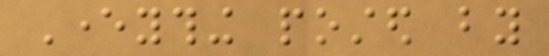Everything posted by
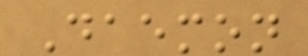Daemon
